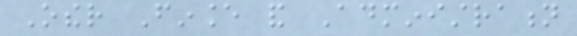Other Finance and Administration
